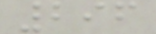296
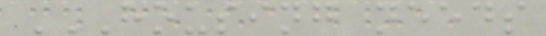HOUSING NEEDS
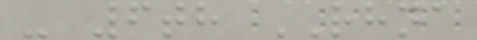- 6th RHNA
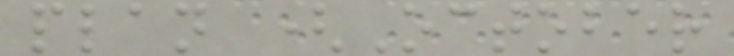plan (October
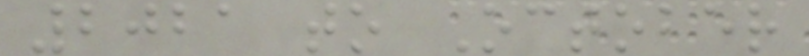2021 to October
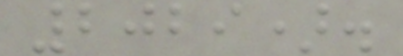2029).
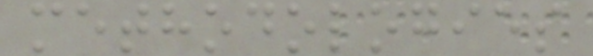methodologies
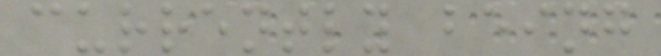currently being
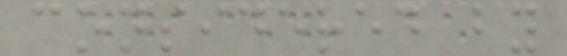considered by
